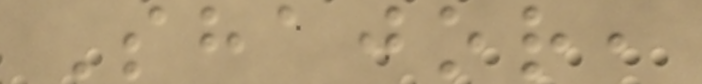Shajor,
